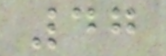47
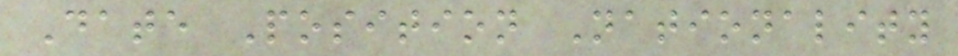Date Position Nationality
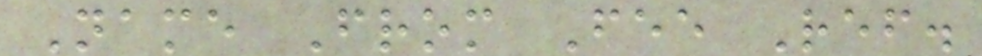Name From Fee Ref.
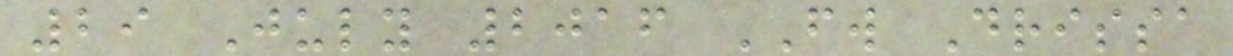29 July 2016 FW Drissa
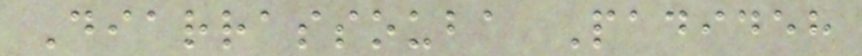Diarrassouba Padideh
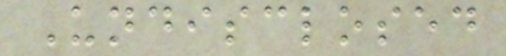Undisclosed
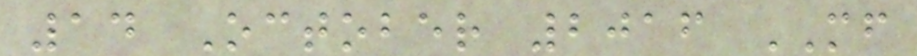14 October 2016 MF
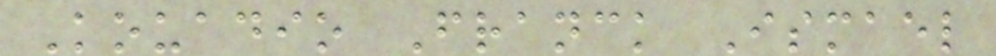Kouadio Franck Ismael
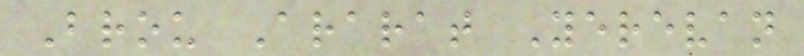Brou Ararat Yerevan
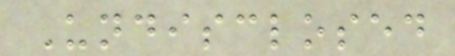Undisclosed
